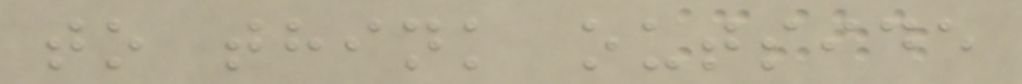to think outside
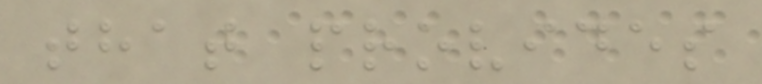that provides
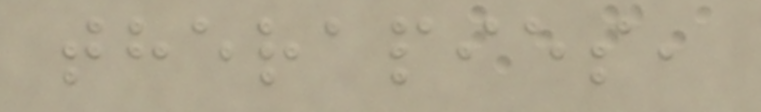therapies,
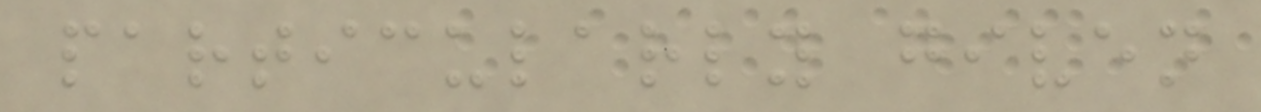particularly given
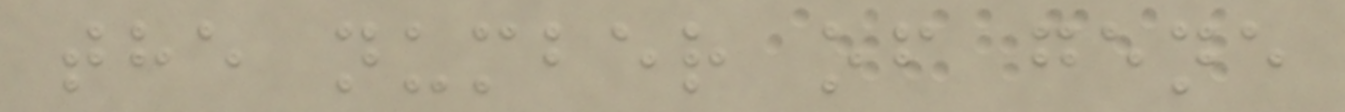the number of gene
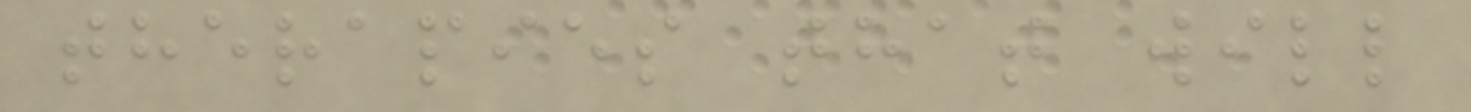therapies that will
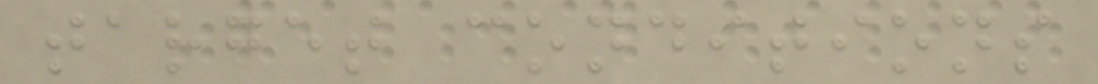target conditions
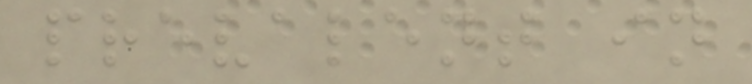prevalent in
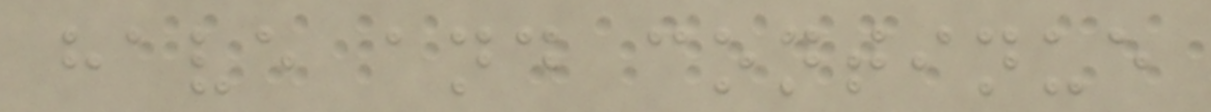have and continue
